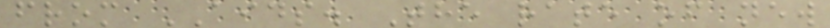from AIDS. The rate of new
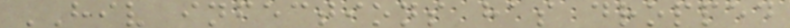HIV infections has dropped
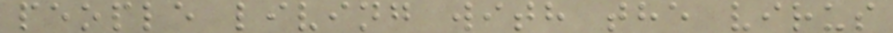people living with the virus
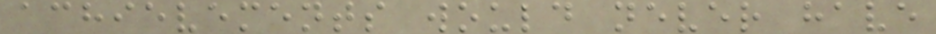achievements would never have
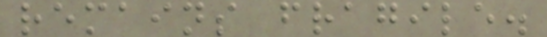remains fragile.
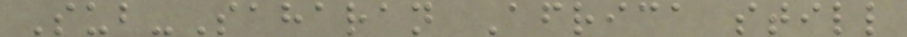Sub-Saharan Africa still
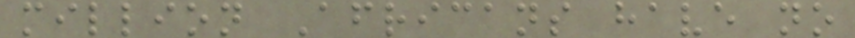million Africans have no
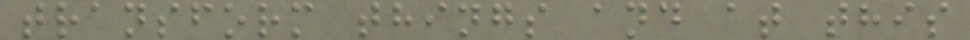transform things and at this
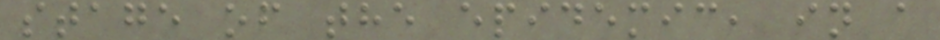stage of the epidemic, in a
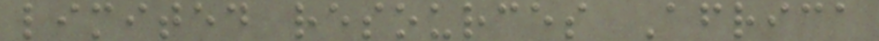limited resources Africa
